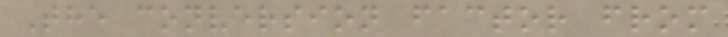The conversion factor from
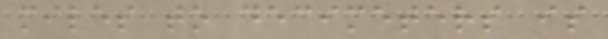miles to decimeters is
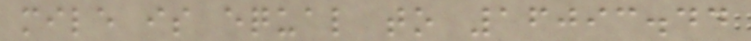mile is equal to 16093.44
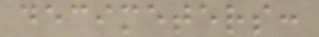decimeters:
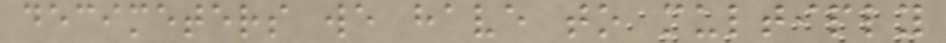decimeters we have to multiply
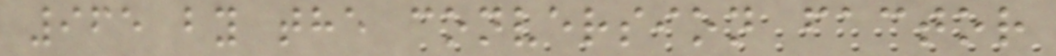965 by the conversion factor
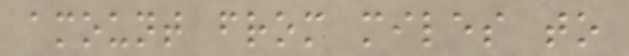amount from miles to
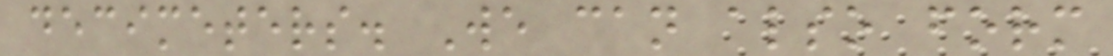decimeters. We can also form
